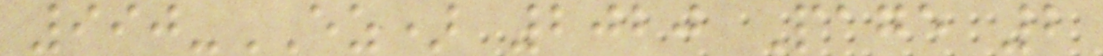990-EZ) 2020 Page 2
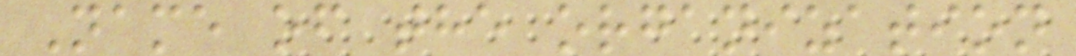Name of the organization
